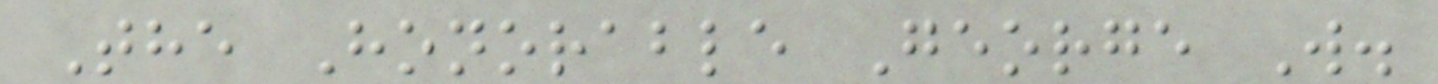The Honorable George W.
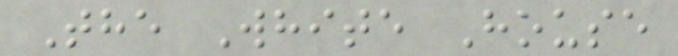The White House
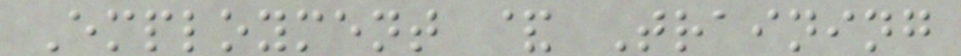Employment & Training
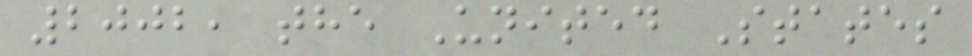2002, the United States
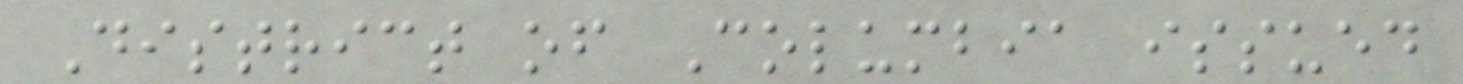District of Columbia issued
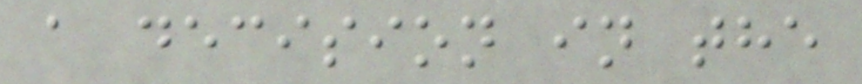a decision in the
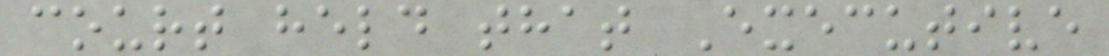court held that Executive
